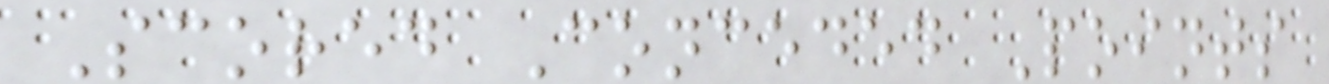Scored Conceded Points
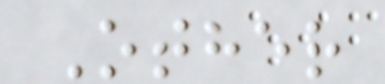Other
